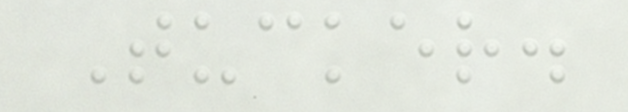Tucker.
